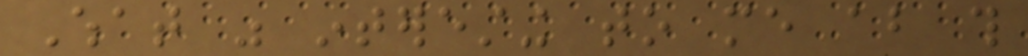What was interesting to me about this
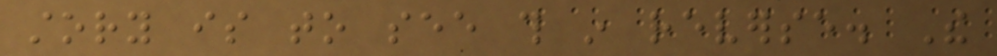story is to see this in reverse. The
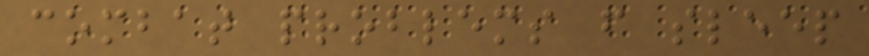combat problems from sleep
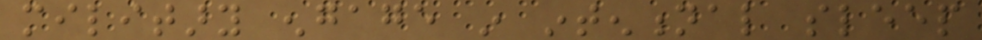military engage in intentional sleep
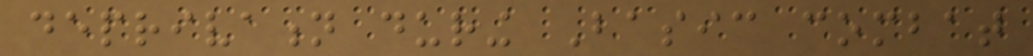deprivation during Basic combat
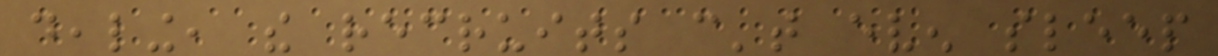dealing, the recruits can't even sleep
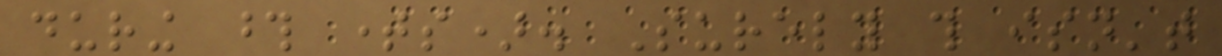during those times). Surely this isn't
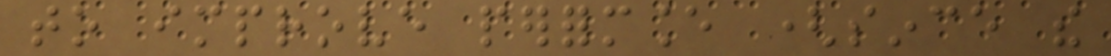to improve performance (since the
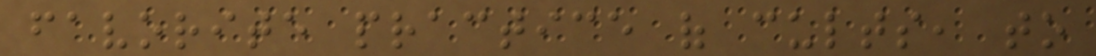favorite practice of cults, to
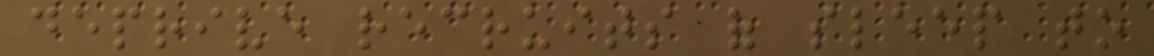deprive recruits of sleep to
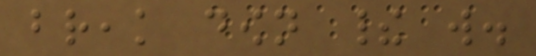break down their will.
